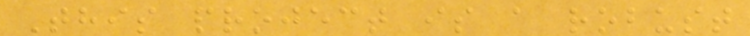This project is a robust
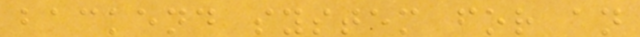backend system for an
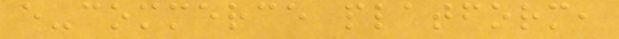e-commerce platform,
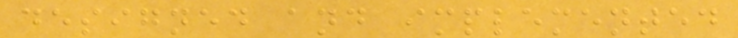designed and implemented
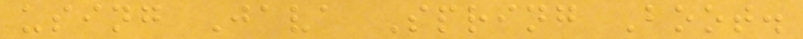using Java Spring Boot.
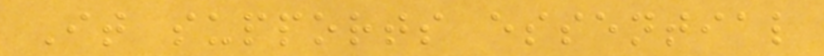It supports essential
